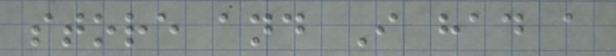store and I had a
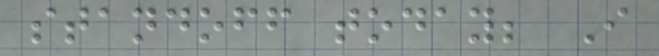standoff today; I
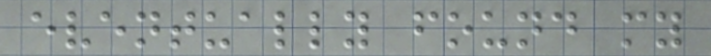eventually found my
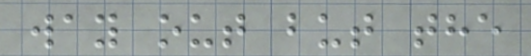way out but the
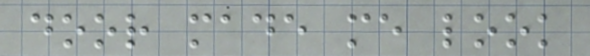door made me look
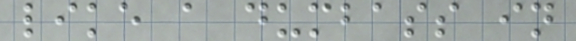like a dumbass in
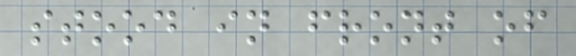stood in front of
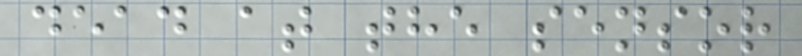dead at the sensor
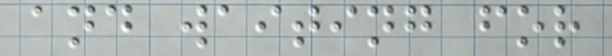and waiting for
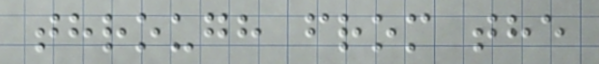through from the
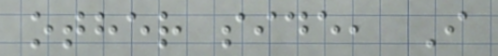other side, I
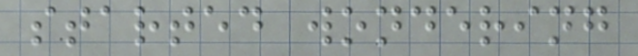started wondering
